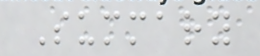Summary
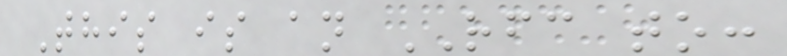This is an RFC to:
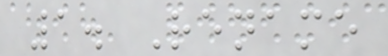1. Rename
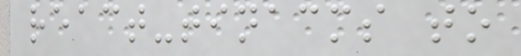react-tinacms to
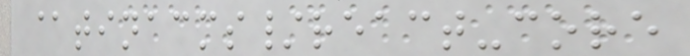@tinacms/react-core
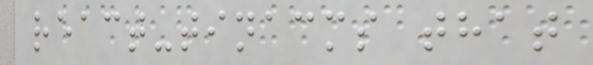react-tinacms that
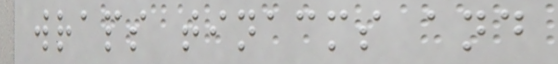wraps tinacms and
